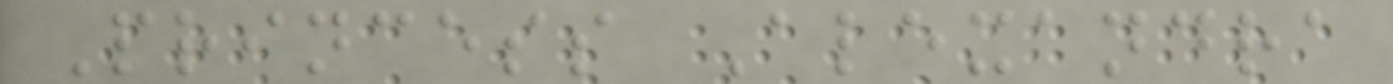Princess Alexandra
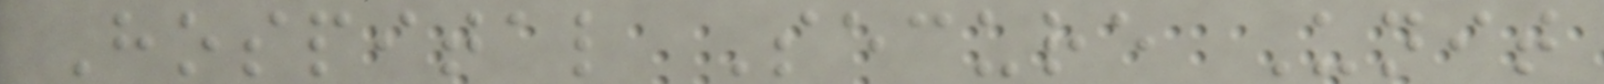Hospital Secure Unit
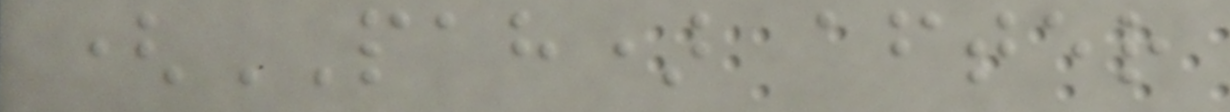(PAH) after
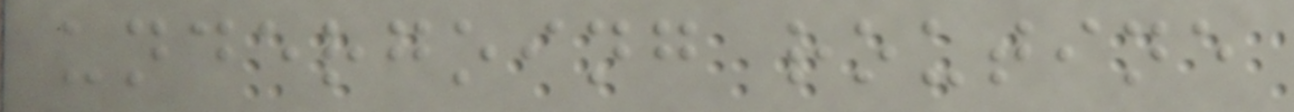undergoing routine
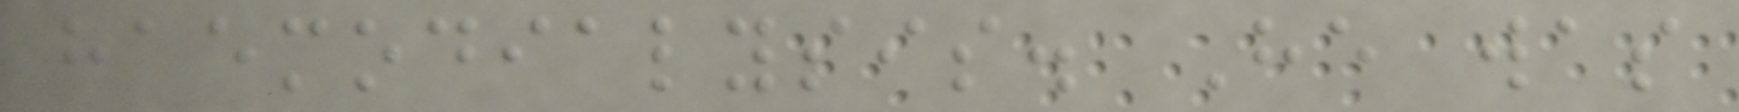haemodialysis. He was
